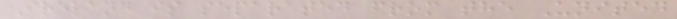Ireland is separated from the United
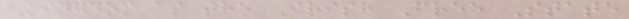Kingdom as the Irish Free State
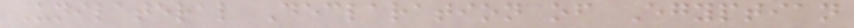Unilateral Declaration of Egyptian
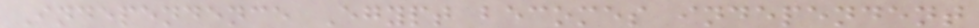Independence Egypt becomes independent
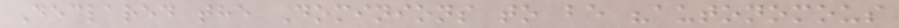Declared the Dominions to be "autonomous
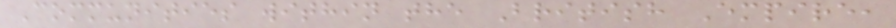Communities within the British Empire,
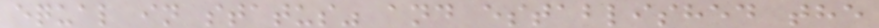equal in status" and established the
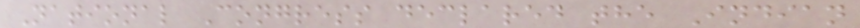National Congress declared the Indian
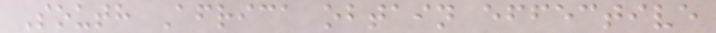South Africa obtain effective
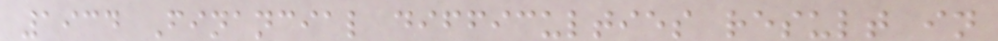1934 Financial difficulties result in
